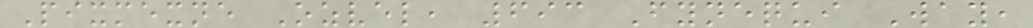Pixmexne Ozvel, 693 Fynequi Way,
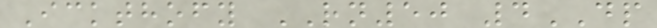Ickthofy RN50 4DP
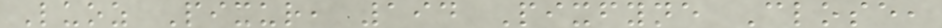Luoz Pixur, 194 Pixfyne Close,
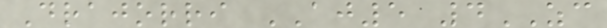Drajorri AJ5 4ZC
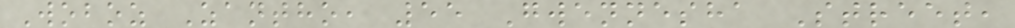Woboz Zantho, 55 Gwennesha Street,
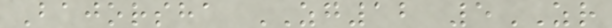Bajorsha ZG12 5ZR
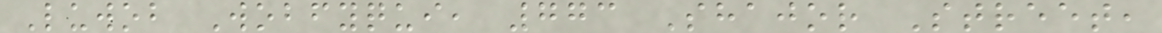Luwob Wobfyqui, 773 Shajor Street,
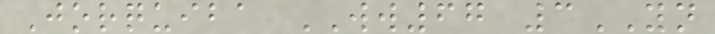Jorquiba WW67 3YN
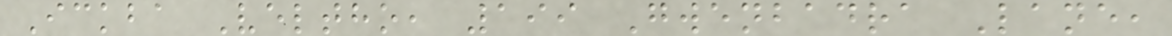Ickba Veltho, 199 Gwenbadra Lane,
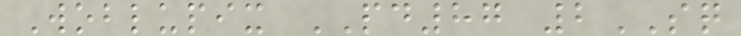Woblupix PD87 2SQ
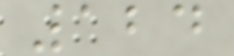124
